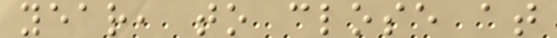year, to close at
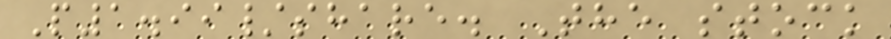P1.99/share. The stock
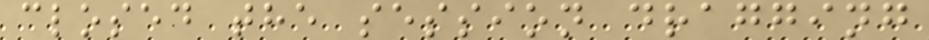closed the session dragging
